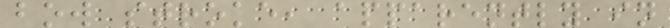bow stroke, apparently in
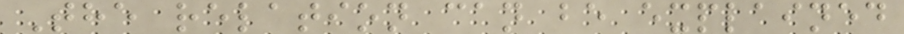The relation can be explained
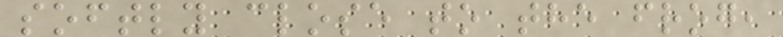softly close to the frog,
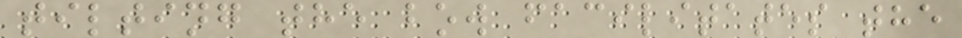tilting the bow facilitates the
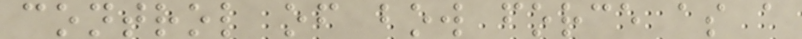control of bow force as a
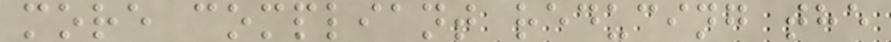more compliant reducing the
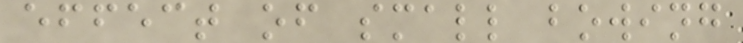effect of small bowing
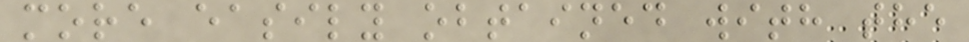more easily obtained with the
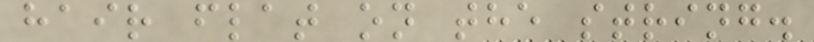hair flat on the string.
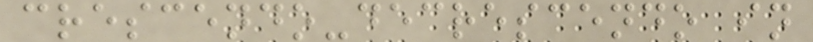crescendo-decrescendo in
